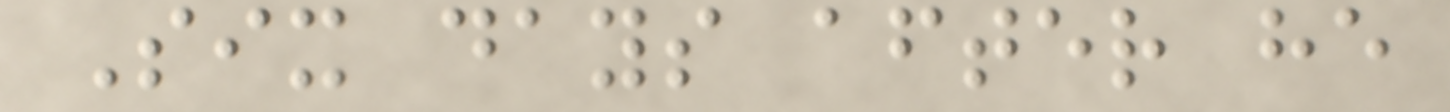Six days after he
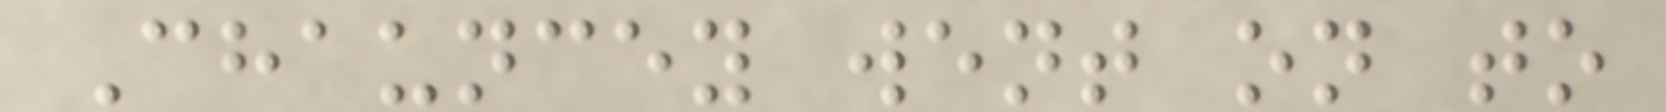Chauncey went on to
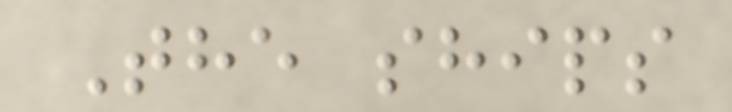The ships
